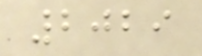2029
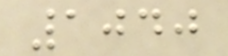1040
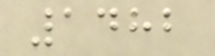1482
